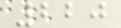220
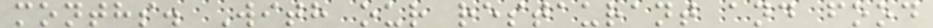months. With our restaurant and food
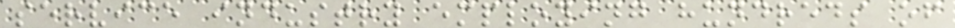service industry employing hundreds of
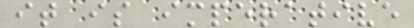it is imperative
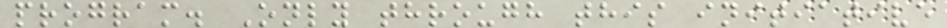program. Only through this initiative
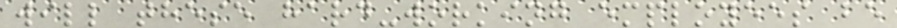will these hard-working employees be
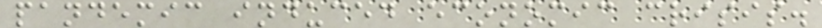pandemic induced economic crisis.
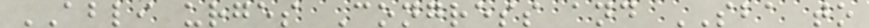ABLI urges Congress and SBA to
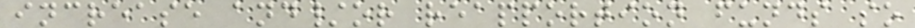increase and/or reapportion funds so
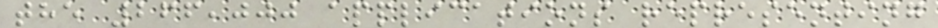the 266,000 applications representing
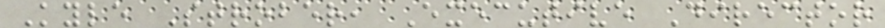Kyle Strober, Executive Director
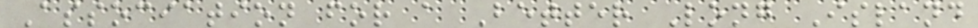Association for a Better Long Island
